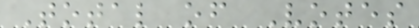Total of Votes
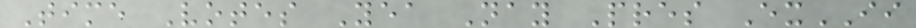Time Votes Yea Nay Pres ExII
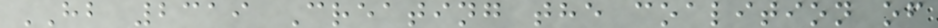HB 2319 Creating the coalition of
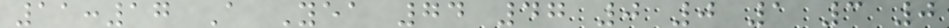11:17 A Yea 74 47 0 0 1 3 0
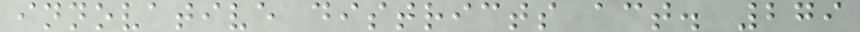innovative districts act. 279
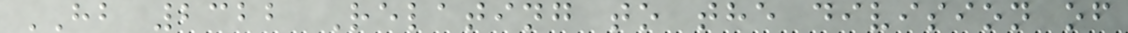HB 2322 Relating to the division of
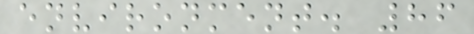environment. 86
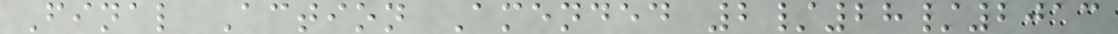Final Action Amended 2/28/2013
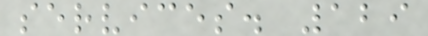services. 129
